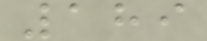189
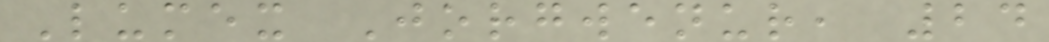Lumex Jorgwenur, 24
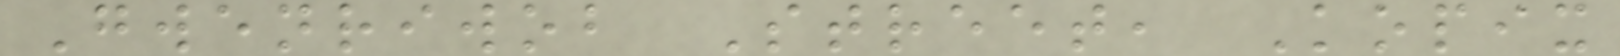Gwenriwob Street, Kopix
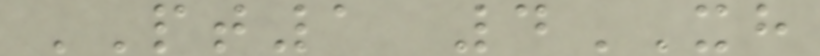PT1 4XH
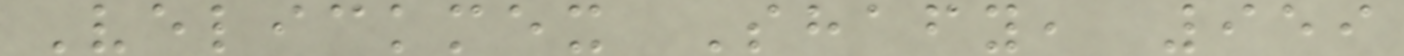Velickmex Shafy, 959
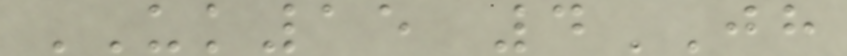UK15 4JH
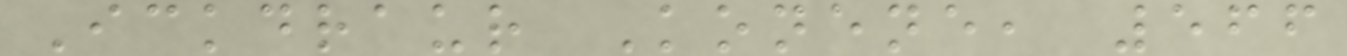Ickdraur Konene, 566
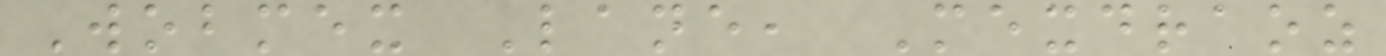Wobmex Lane, Mexdraoz
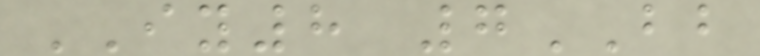IY8 7BB
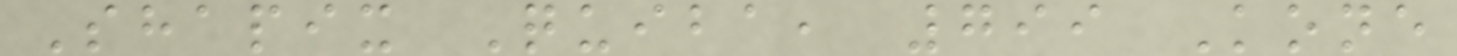Shapix Quiba, 799 Kone
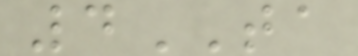4TA
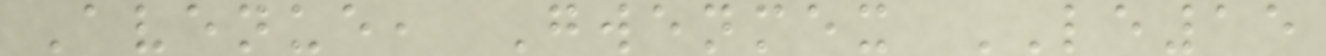Avenue, Gwenmex LE15
